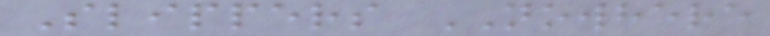Slippers NOWHERE
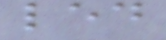led
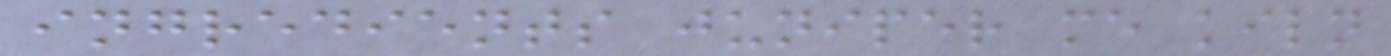ingredients juniper me kiln
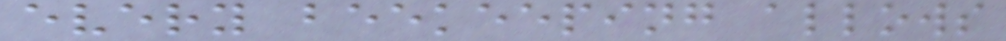every beekeeping allows
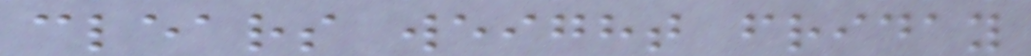clears weight friday
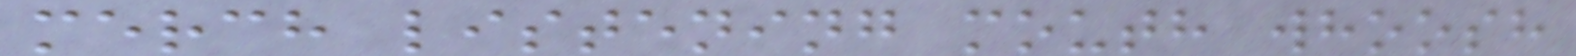merch listening mouth whoosh
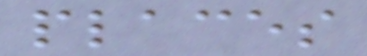places
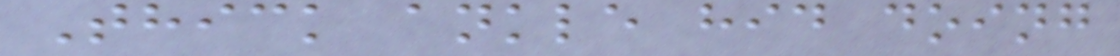Thick ankle hid doing
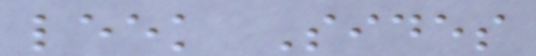leek Sides
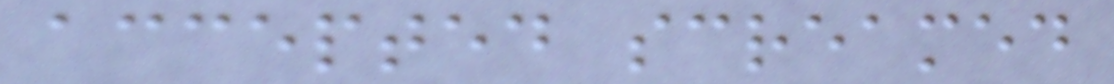accepted screamed
